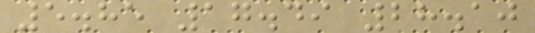5.85 17.49 28.10
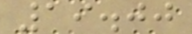19.00
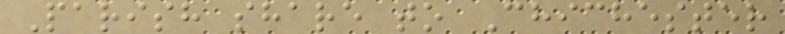Parish share to Chichester
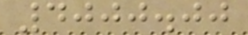4000.00
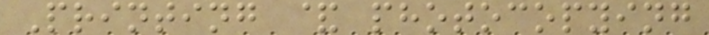Printing & photocopying
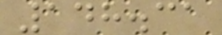148.31
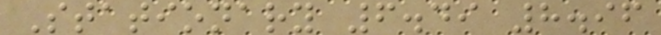Stationary 6.49 8.96
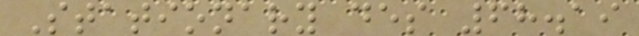Stationary des 68.19
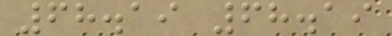68.19 68.19
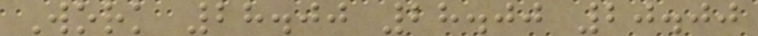Work 28.00 28.00 20.00
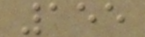155
